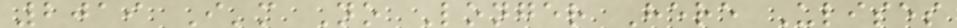2019 I'm No Longer Here Ulises
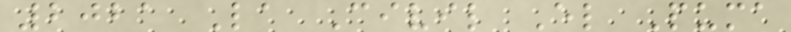2021 La Civil El Puma
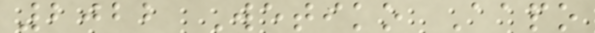2022 Wetiko Aapo
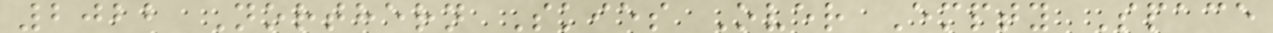2022 Northern Skies Over Empty Space
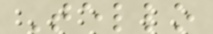Tello
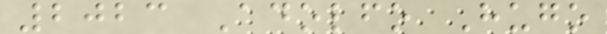2023 Adolfo Hugo
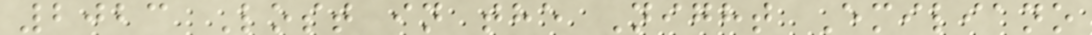2023 Lost in the Night Emiliano
